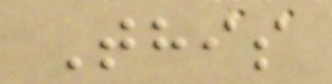This
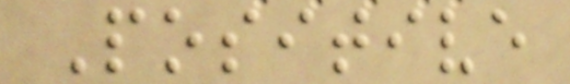Positive
